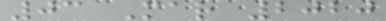03 Mar 2020
